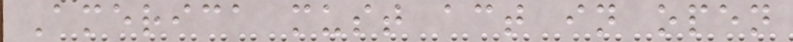America must act in open
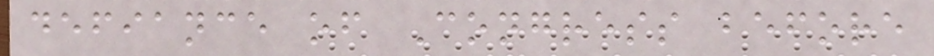defiance of Congress before
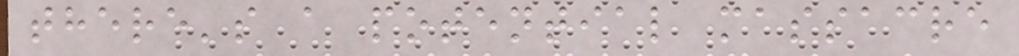there's a potential massacre
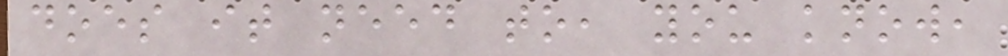does it need to, you know,
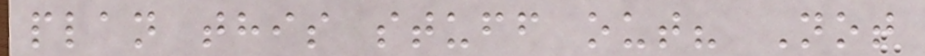plan this stuff out? Not
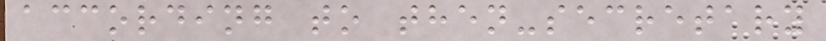according to then-secretary
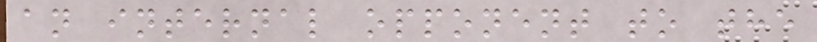an internal opponent to the
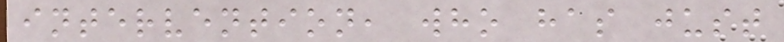intervention, who has just
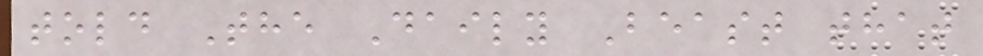told The Daily Beast that
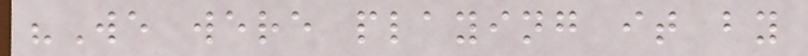"We were playing it by
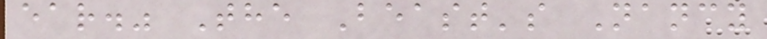ear." The Beast's Nancy
